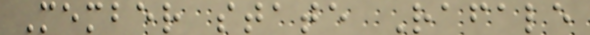Member state Rafale
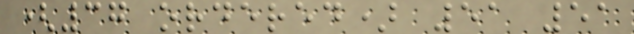(37 ordered) 51 51
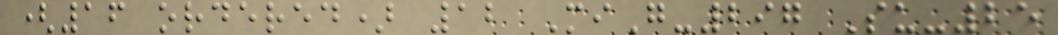(16 ordered) 12 MiG-297 Su-25
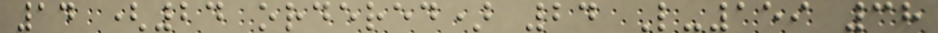14 (24 ordered) 24 L-159 38
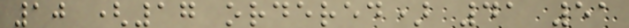10 (17 ordered) 41 51
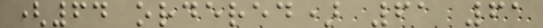(64 ordered) 61 61
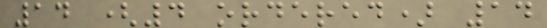14 (4 ordered) 14
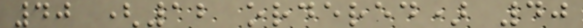40 (12 ordered) 40
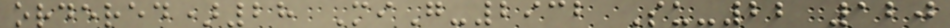ordered)28 MiG-2932 Su-22 120
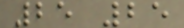25 25
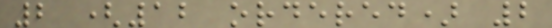2 (12 ordered) 2
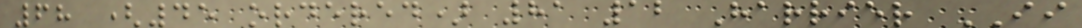68 (45 ordered) 81 12 Harrier II
